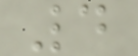4
